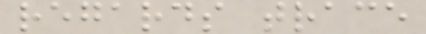regards trace
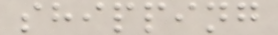shipping
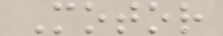Motor
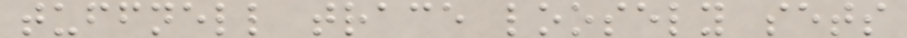tuffnell trace loosely sets
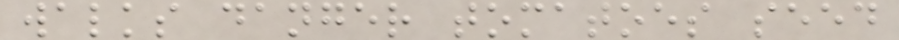walks danger tomatoes seed
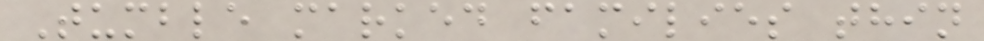Tumble marked families thin
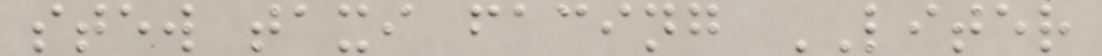stew taxi facing LITER
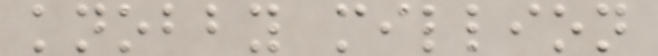knobby million
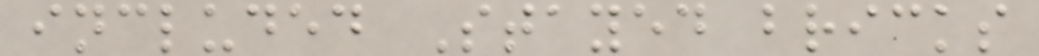included Stayed bricks
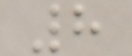8
